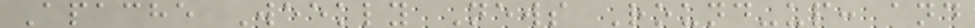Apache Weekly News Round-up: and
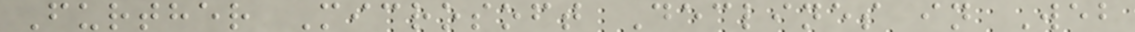Further Microsoft Declines in Web
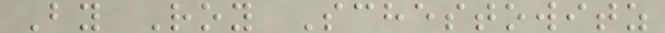By Roy Schestowitz
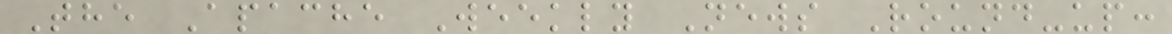The Apache Weekly News Round-up:
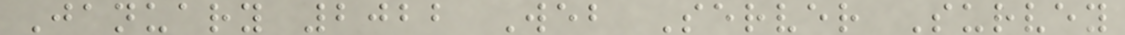January 2022 Web Server Survey
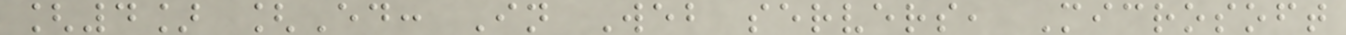[4] [Ed: In Web servers, Microsoft
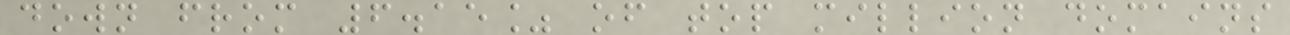down from 6.15% of top million domains
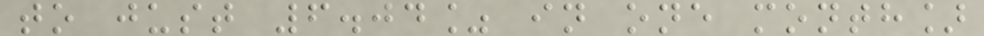to just 6.04% in one month]
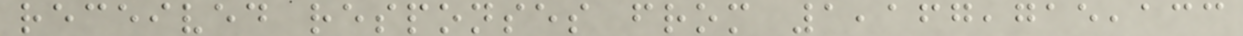received responses from 1,167,715,133
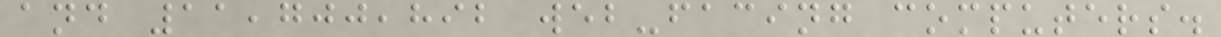and 11,700,892 web-facing computers.
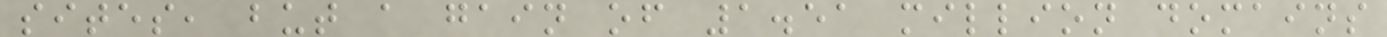sites, but a gain of 1.51 million domains
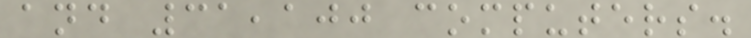and 31,100 computers.
